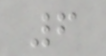6
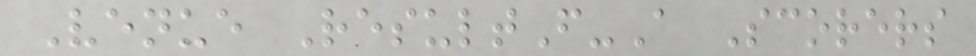Venue ResultF-A Scorers
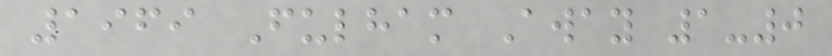1969 Fulham Away 1-0
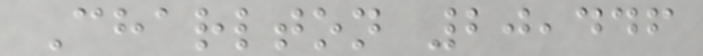Charlton 20,446
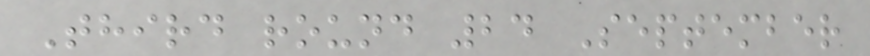Third round 24 September
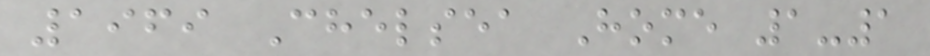1969 Chelsea Home 1-1
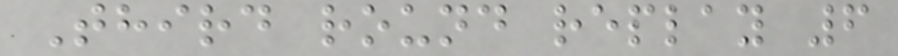Third round replay 6
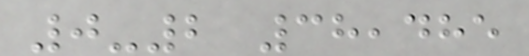0-2 38,485
